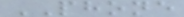PHONE
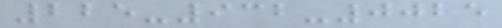225-932-0025
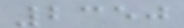2350
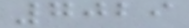7029
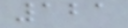121
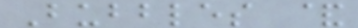Bubbles &
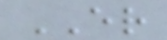ER
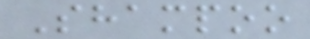Shampoo
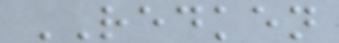REDKEN
